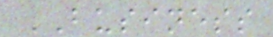BUSINESS
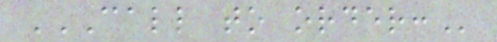CALL TO ORDER:
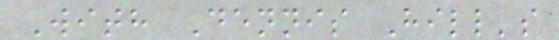With Dennis Hill's
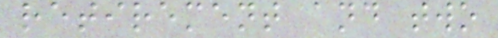retirement and two
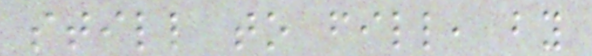still to fill, by
